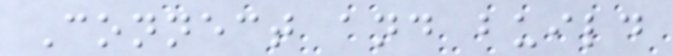Connect and build
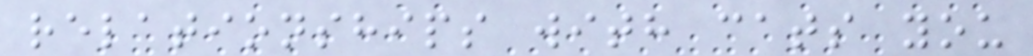relationships with cats you
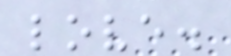love.
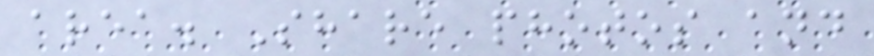area. Share photos and
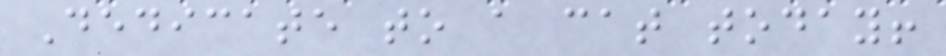Dedicate to a cat today!
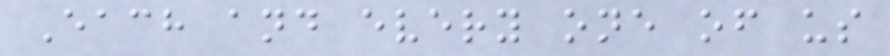Each and every one of us
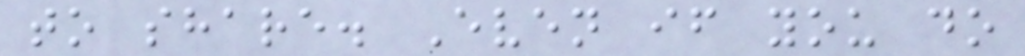to share. Even if you do
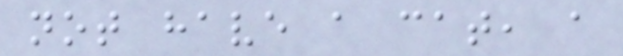not have a cat, a
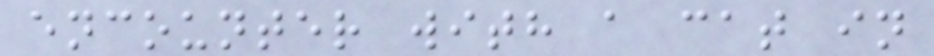encounter with a cat in
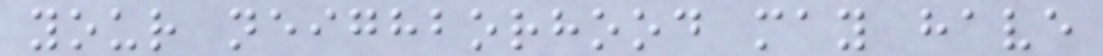your neighborhood may have
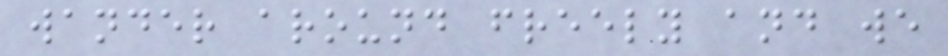wander around freely and we
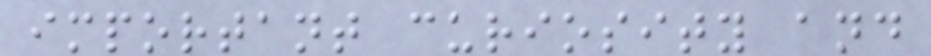important curiosity and
